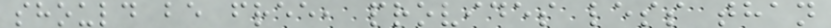should be free, provides less than
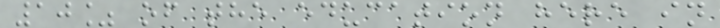10% of the education here in
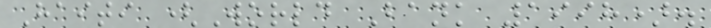Haiti (World Bank 1998).
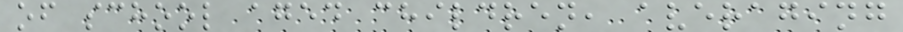of school aged children, averaging
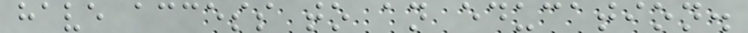have access to an education.
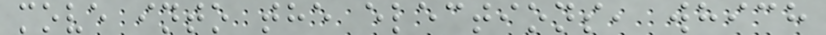move into the elections, which
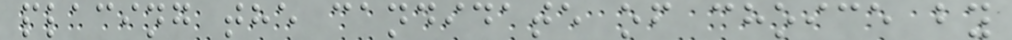placing the candidate of choice by
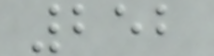252
